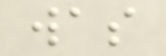was
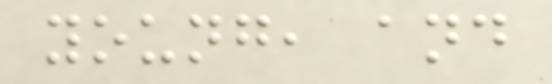young, and
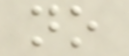no
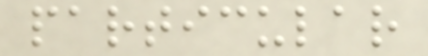particular
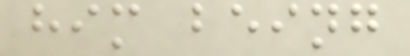him being
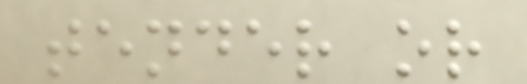tender or
